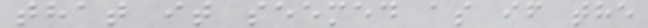that it seemed as if the
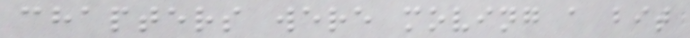chapters were moving a bit
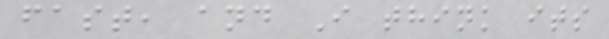fast, and I think its
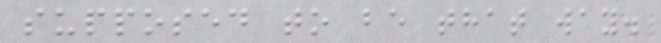supposed to be that way.
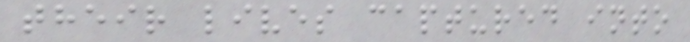their lives captured into
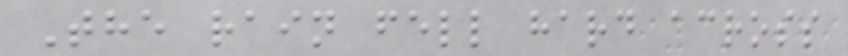The rain fell hard across
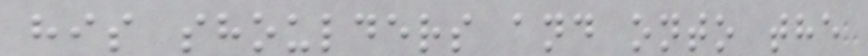his shoulders and onto the
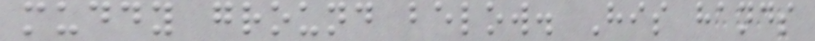muddy ground below. His hands
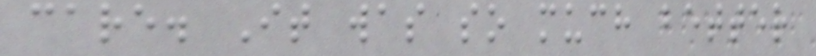care. It was so much better
